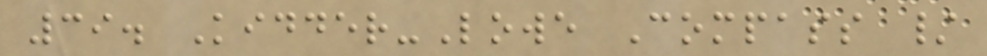39. Kidder-Lowe Compass /
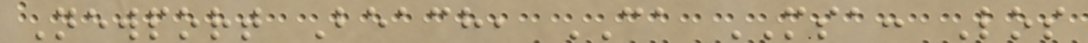Newport Beach, CA MSA: Los
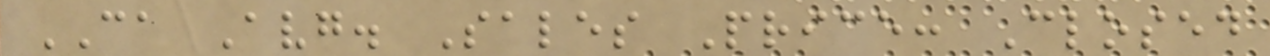CA Avg. Sales Price: Closed
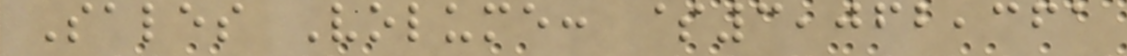Sales Volume: $3,062,361
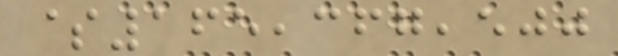$165,367,500
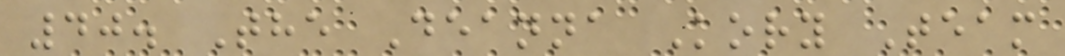40. The Deanna Kory Team
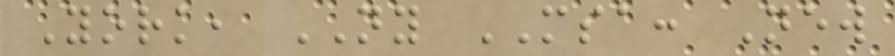York, NY MSA: New
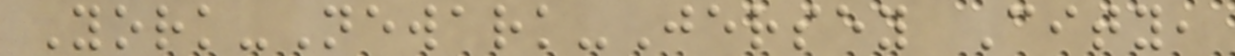York-Newark-Jersey City,
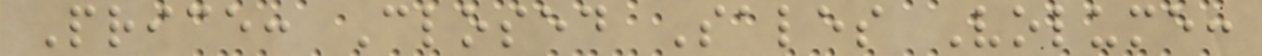Price: Closed Sales Volume:
